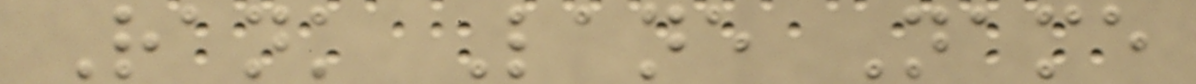Rank Lane Name
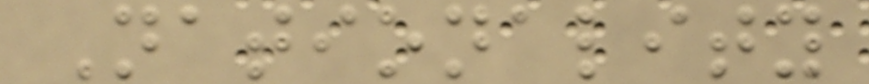Nationality
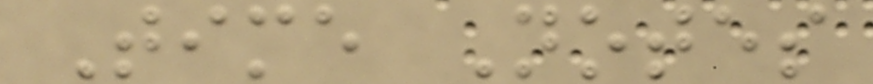Time Notes
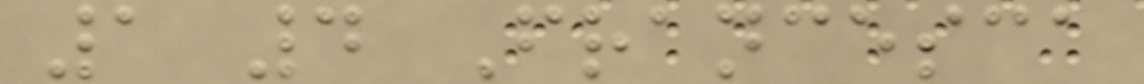1 4 Francesca
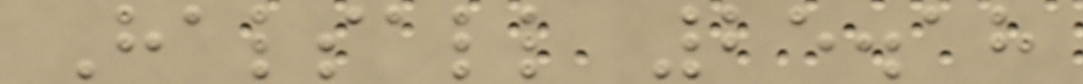Halsall 25.18
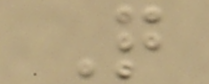Q
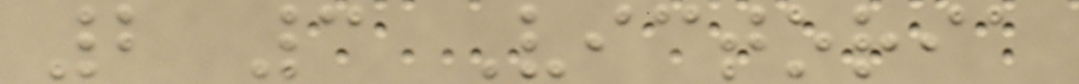2 3 Victoria
